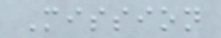Mission
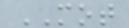MOT
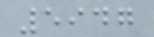5947
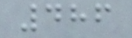486
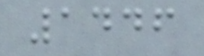1446
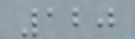120
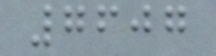7607
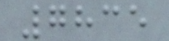7835
